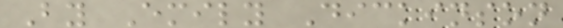By Emily Dickinson
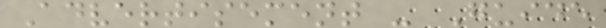Advertisement - Guide
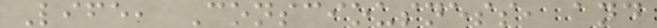Life, Consciousness, and
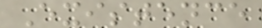Existence
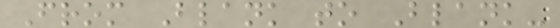From Blank to Blank-
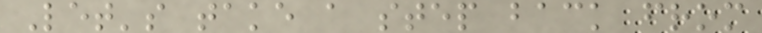Let's take a step back from
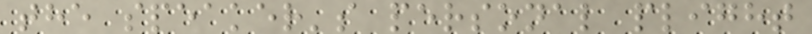the speaker's personal plight
